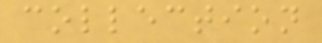collection
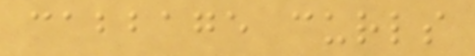cabbage curls
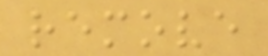remove
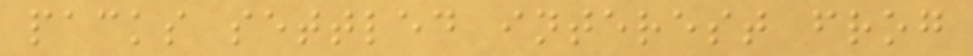packs settled interest frog
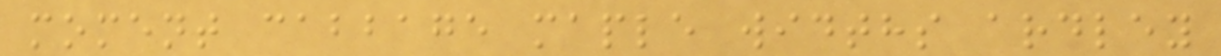moment cabbage maple widths ardley
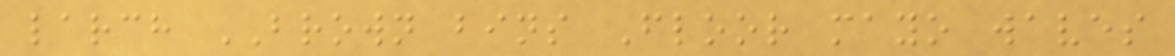larch BROWN bins Floor mayo waves
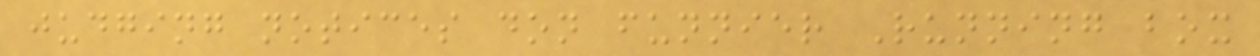judging notices don funnier Running box
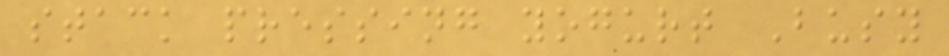stack pressing yogurt Busy
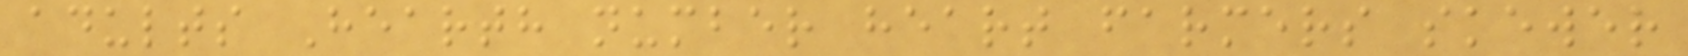adults Hearth number heart farmers skewer
